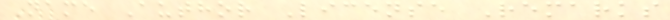Name Author License Remarks
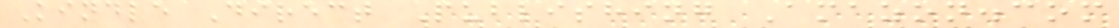Kindle Direct Publishing Amazon.com
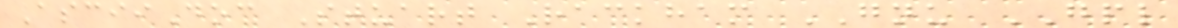AsciiDoc Stuart Rackham GNU GPL
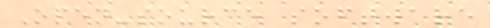Open-source software
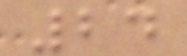24
